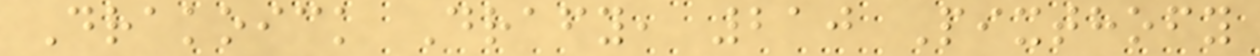Drakoick Drafy, 210 Pixthofy
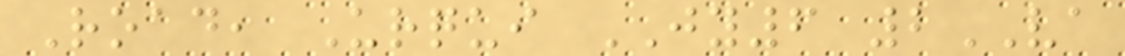Road, Urqui JY6 2VA
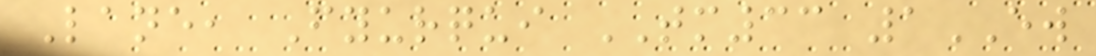Lane, Fyurqui TM33 1EW
